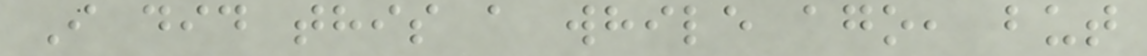I did this a while ago, but
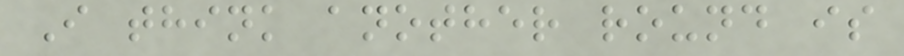I think another round is
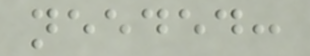needed:
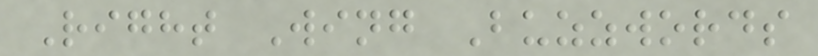Right Wing Buzzwords
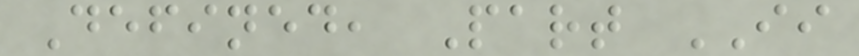Defined, Part II
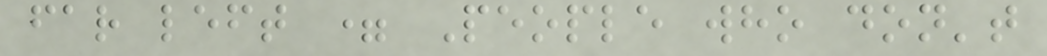far left = People who don't
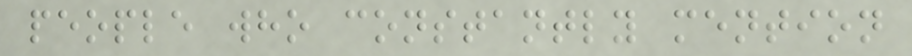people who constantly mention
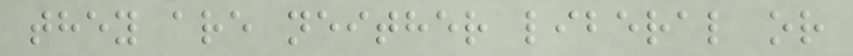they are neither liberal or
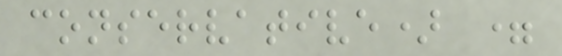conservative) =
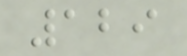129
